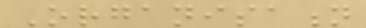Organisation
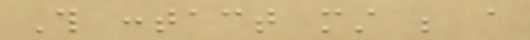This contact must be a
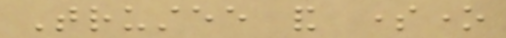Trustee and someone
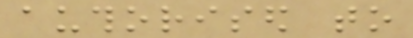authorised to
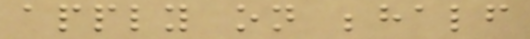apply on behalf
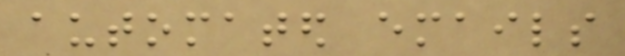automated emails
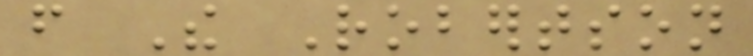from The Robertson
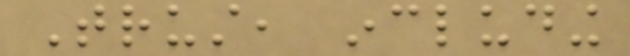Trust, including
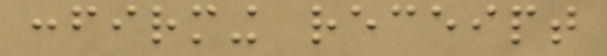confirming receipt
